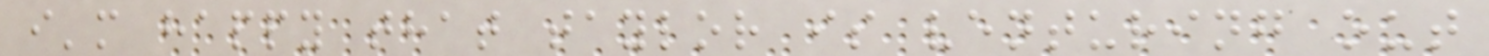i'm happy that taylor is venturing out
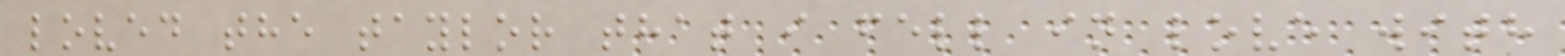loved the taylor that i fell in love with
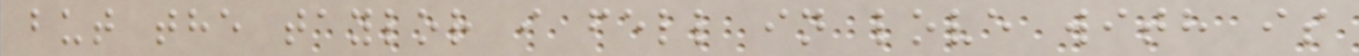but the taylor i fell in love with is
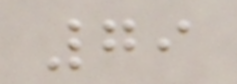79
